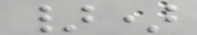})
